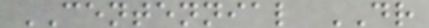CENTENNIAL DR
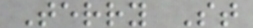Terry St
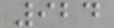924
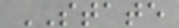STATE
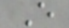E
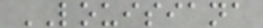LOUISIANA
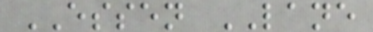ESSEN LANE
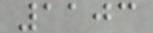1103
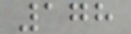178
